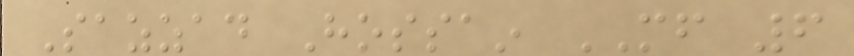Sazzad Hossain MF 6
